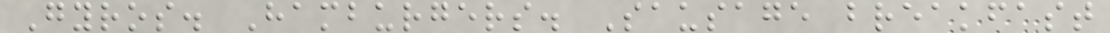Gyros. Hamburgers. Sausage breakfast
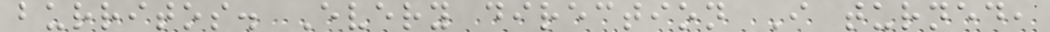burritos. Every direction I turned,
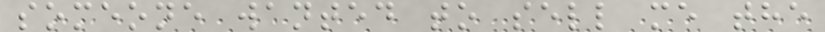someone wanted to sell me the
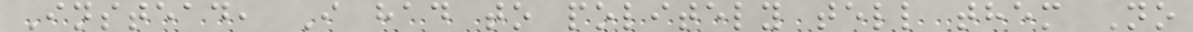Instead, I had to politely tell them No
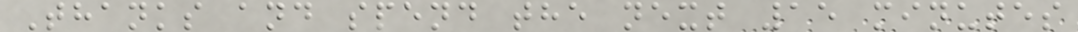Thanks and spend the next 15 minutes
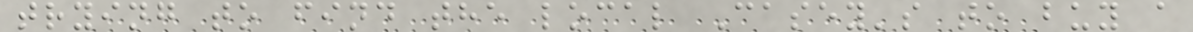trying to find the local Casey's to buy a
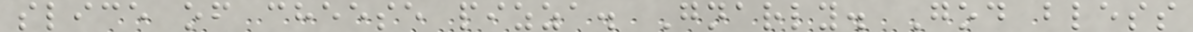slice of cheese pizza. Gnarly. God bless
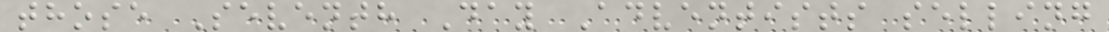those Seventh Day Adventists selling
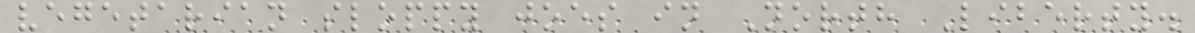vegetarian sloppy joes in North Liberty.
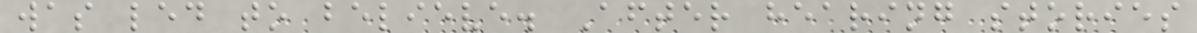was led to believe. After hearing stories
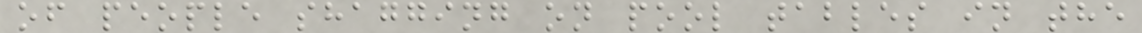of people shagging on pool tables in the
